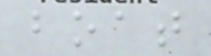boat
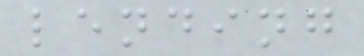lending
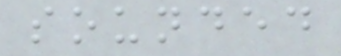sounded
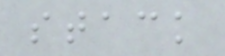stack
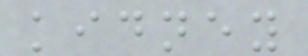kidney
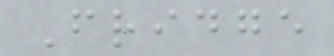Fridge
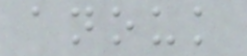anouk
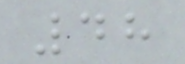48
